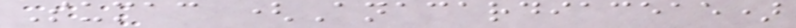Sumac (Anacardiaceae)
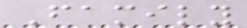Family
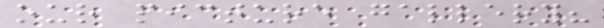our picture gallery?
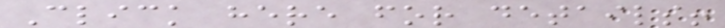Click here for details!
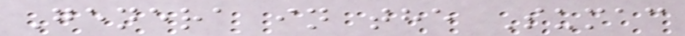Genera in the Sumac
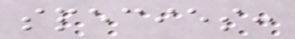species:
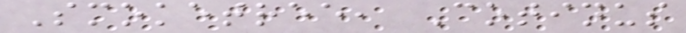Smoketree, Cotinus
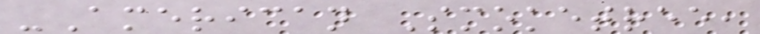-American Smoketree,
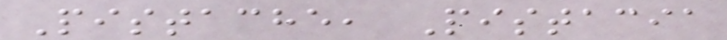Pistache, Pistacia
